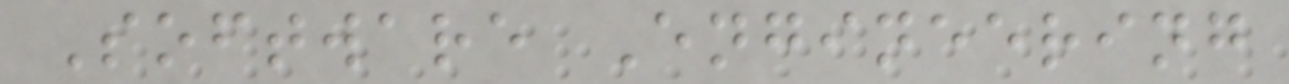Software Engineering
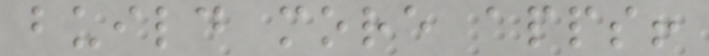build more apps!
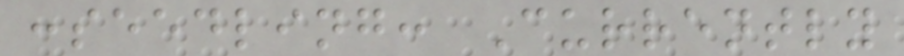:seedling: Currently
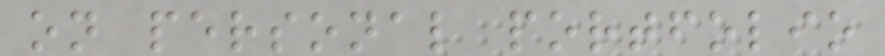on personal portfolio
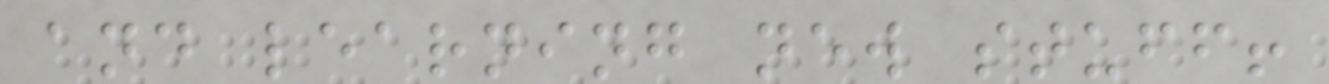and learning new stuff!
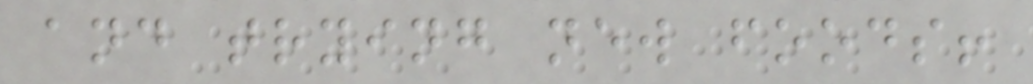and trying new foods!
